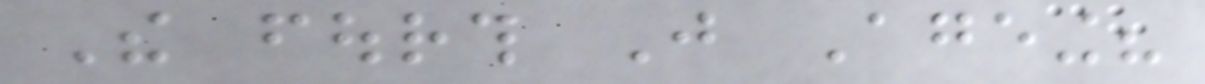The fourth Just Ageing?
